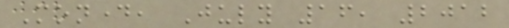Monday, July 16, 2012
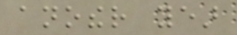another year
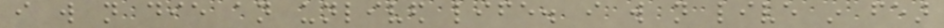i will not die an unlived life. i will not live in fear
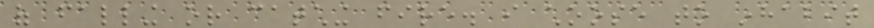of falling or catching fire. i choose to inhabit
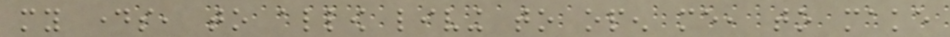my days, to allow living to open me, to make
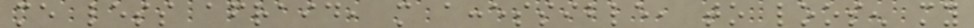me less afraid, more accessible, to loosen my
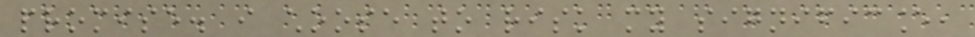promise. i choose to risk my significance,
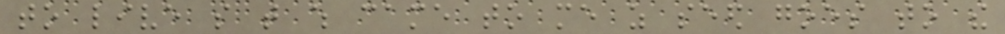to live so that which came to me as seed goes to the
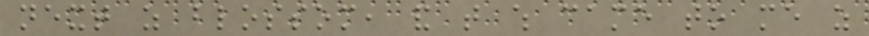next as blossom, and that which came to me as
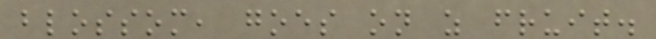blossom, goes on as fruit.
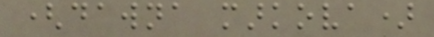(dawna markova)
